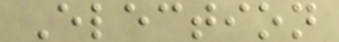Election
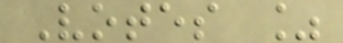Votes %
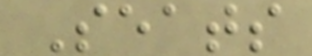Seats
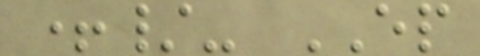+/- EP
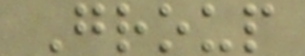Group
